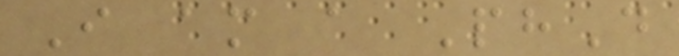I am a PhD
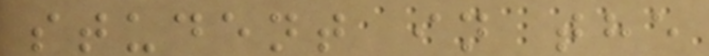student in the
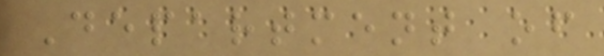Department of
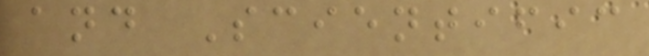and Scientific
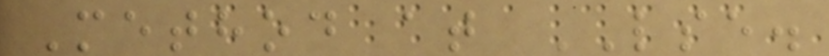Method at LSE.
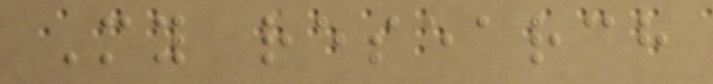My research
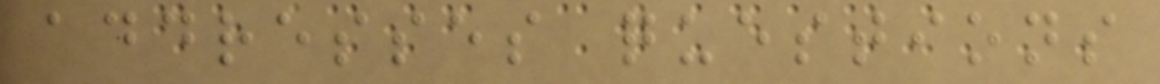addresses questions
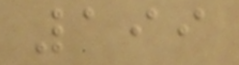199
